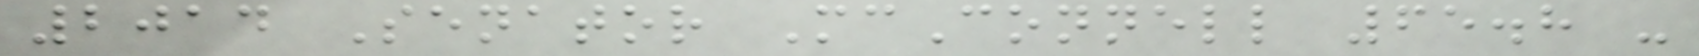2014 Senator McConnell 65.8 -
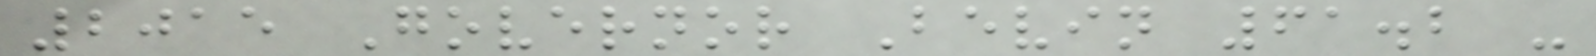2015 Governor Bevin 61.2 -
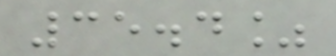35.4%
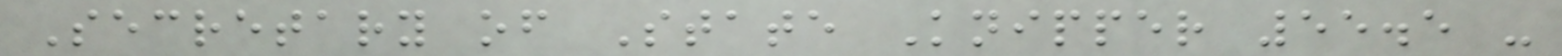Secretary of State Knipper 55.5 -
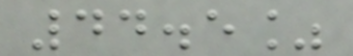44.5%
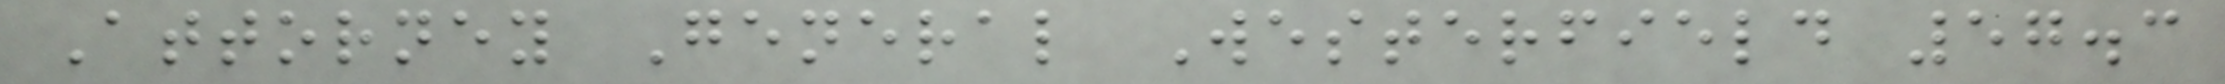Attorney General Westerfield 57.3
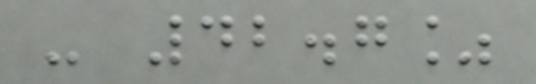- 42.7%
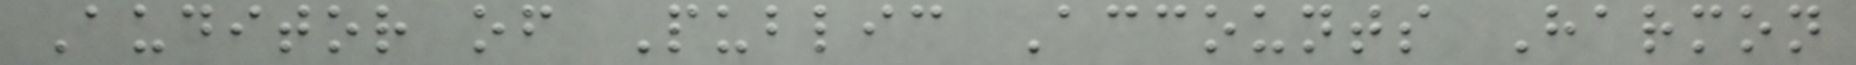Auditor of Public Accounts Harmon
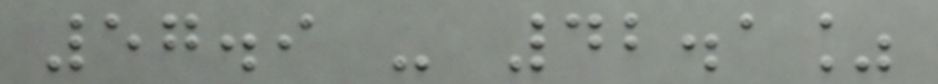57.9 - 42.1%
